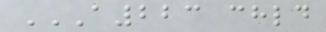A223 CHLD
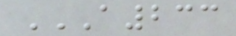A233
